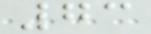73
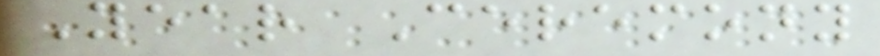Year Ceremony
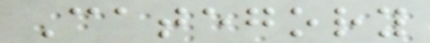Category
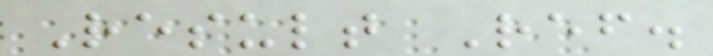Result Ref.
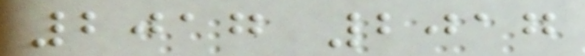2017 2017
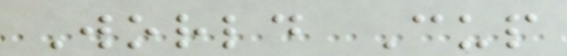World Cup
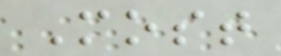Most
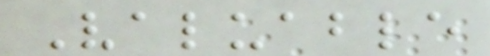Valuable
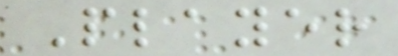Player
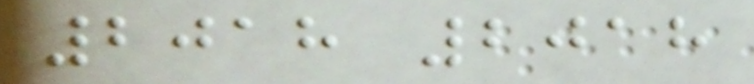2018 2018
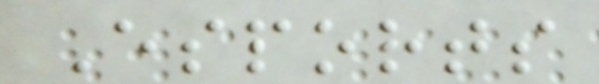Esports
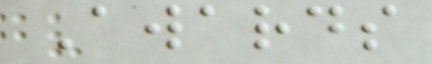Awards
